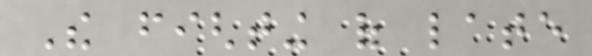The fighting of late
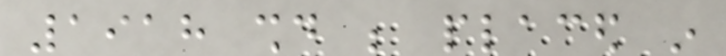1918 should be placed in
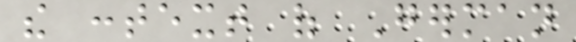the context of German
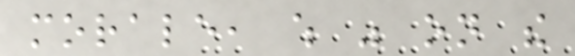morale, which was on the
